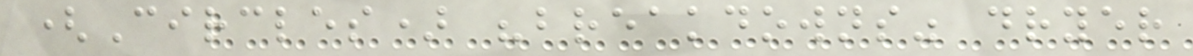(Circles) "breakdowns" dryer
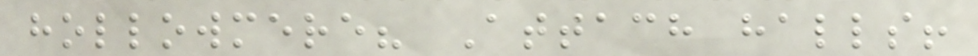hollowmere? Attach halls!
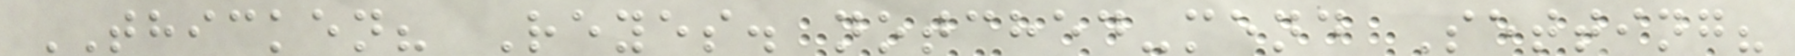THICKEN? Reyes. notched-mend Setting?
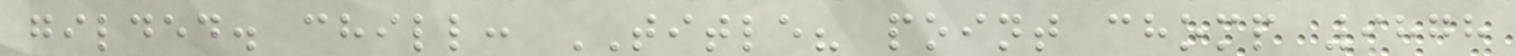gilded. chill: TITLE? point chomp 9878
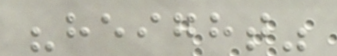"height"
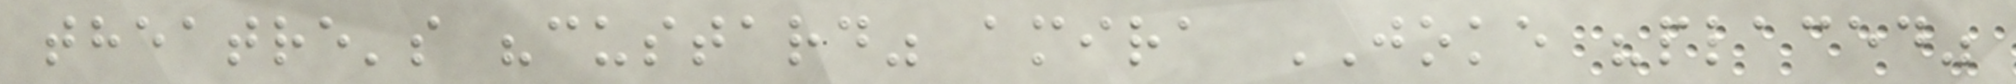theatre's "custard" amira JOKE "placed"
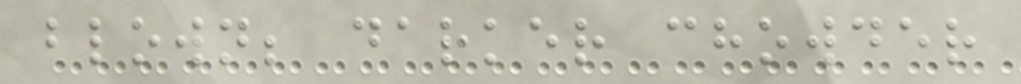blown; darker chowder
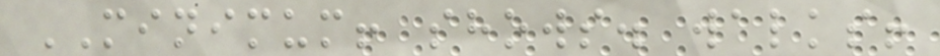MINIMUM! shows. walks!
